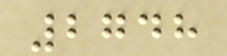2748
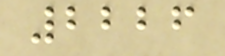2226
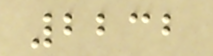2232
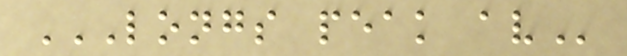LONGS PEAK AV
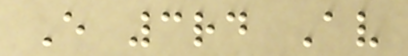E 3rd Av
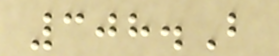308.B
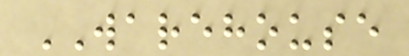WAREHOUSE
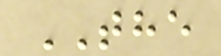THE
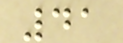41
